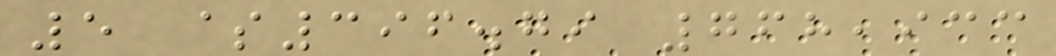5 $396.79 768,933
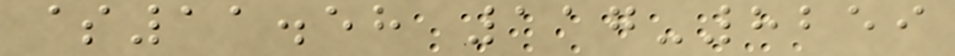$11.58 117-8259
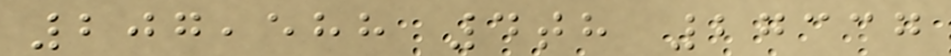207,588 4th 27337
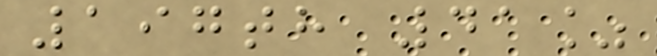197th 41%
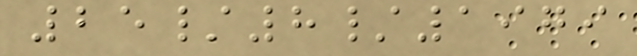25/8/1979
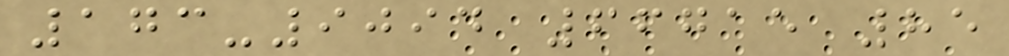173-9094 66715 85
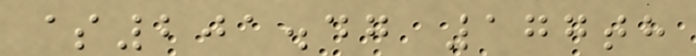$201.47 177th
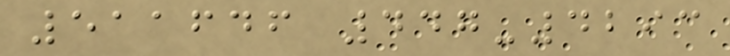511646 447-4293
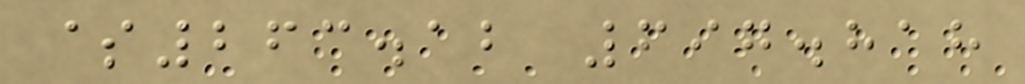$263.12 697.818
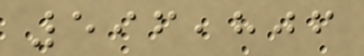596,806
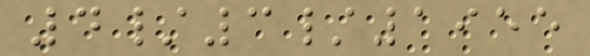4/3/1955
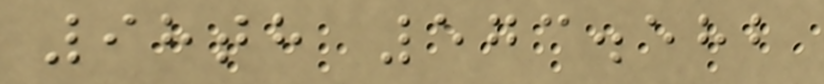98th 573.582
